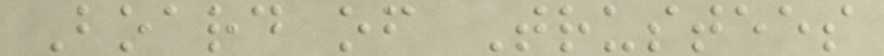Board of Trustees
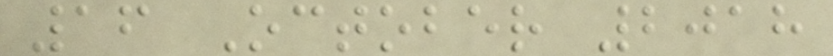16 October 2018
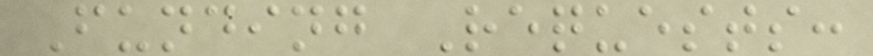Funding Requests:
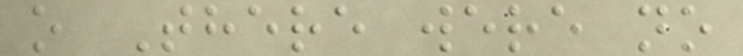o There were no
